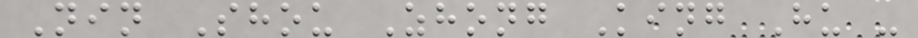Nin Shou Zhong King Hu -
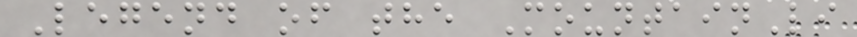Legend of the MountainLi
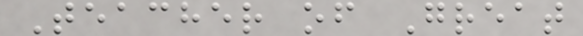Teacher of Great
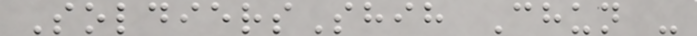SoldiersShih Chun -
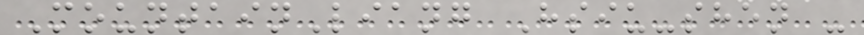MountainLiang Hsiu-shen -
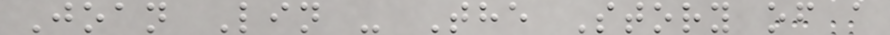Joan Lin - The Story of a
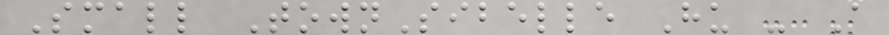Small TownSibelle Hu - A
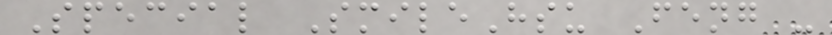Special SmileHsu Feng -
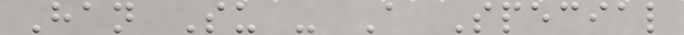Han Su - A Special
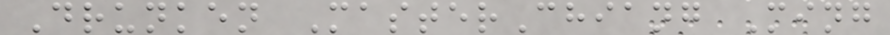Drunken MasterChiang Ming
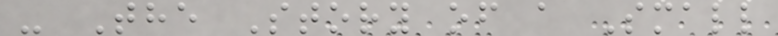- The Story of a Small
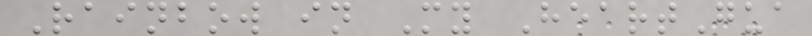Rainbow in My HeartGua
